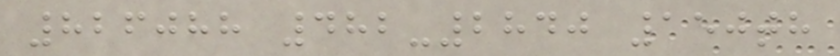826088 482-2840 150th
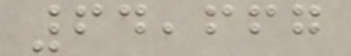64,667
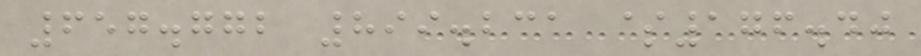657.772 899.231 $176.40
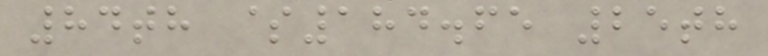84th $184.65 25th
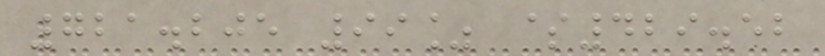721.205 99% $429.52
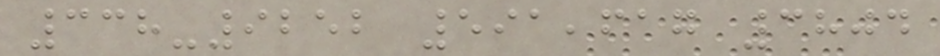338-9252 591,617 3804
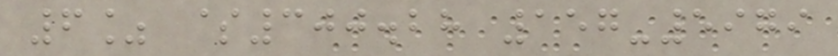6% $300.28 157-5979
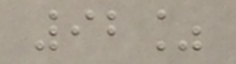92%
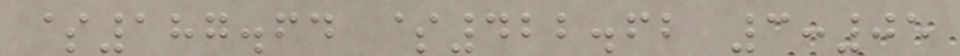$187.64 $422.62 3:05
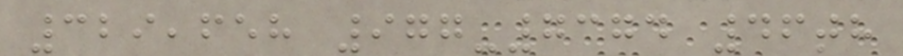329,658 977-7374 46th
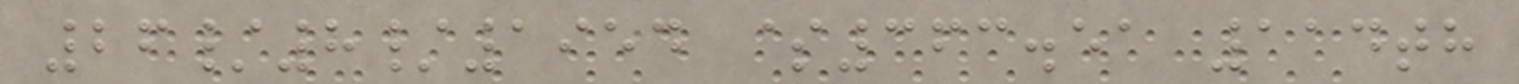26/8/1954 $363.51 114th
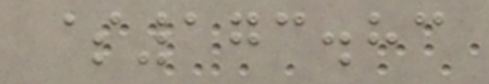$173.83
